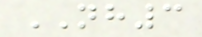NH3
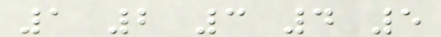1 2 3 4 5
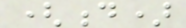(d)
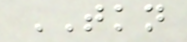TKN
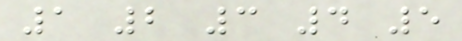1 2 3 4 5
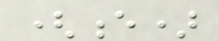(e)
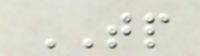TP
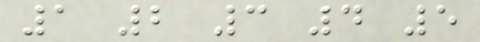1 2 3 4 5
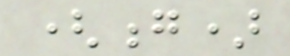(g)
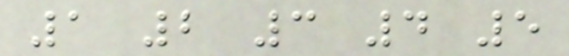1 2 3 4 5
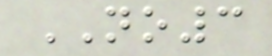NO3
